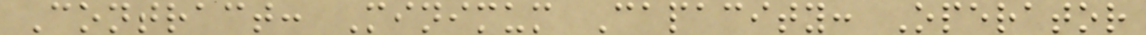Contract: Minimum Capacity: Operator
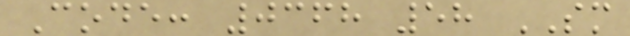Code: 0368 58 SM
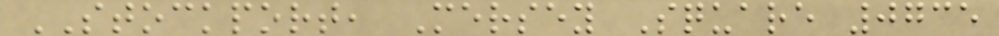STOCKPORT, Mersey Square 0735
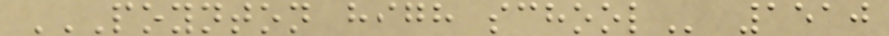POYNTON HIGH SCHOOL 1510
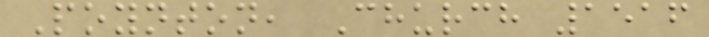Poynton, Church 1516
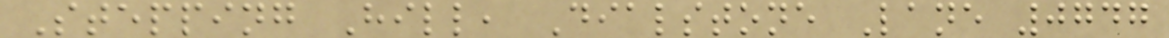Stepping Hill, Dialstone Lane 0747
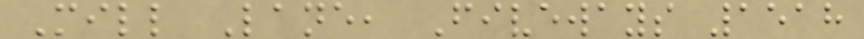Mill Lane, Fiveways 1518
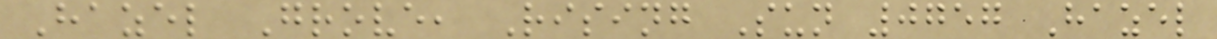Hazel Grove, Rising Sun 0757 Hazel
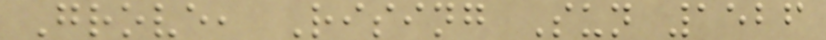Grove, Rising Sun 1526
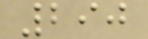290
